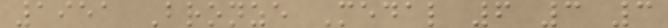1951 Bronze Medal 6 3 3
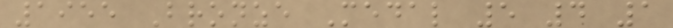1955 Bronze Medal 5 4 1
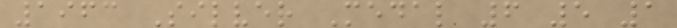1963 Silver Medal 6 5 1
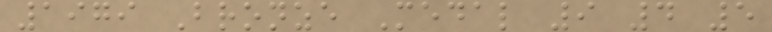1979 Bronze Medal 9 4 5
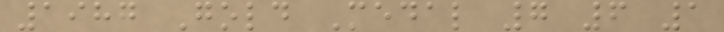1987 Gold Medal 7 6 1
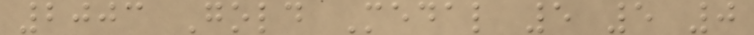2003 Gold Medal 5 5 0
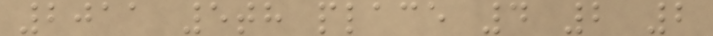2011 5th place 4 2 2
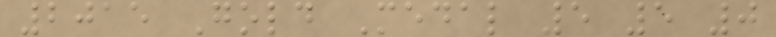2015 Gold Medal 5 5 0
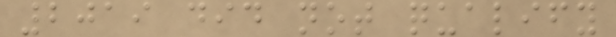2019 did not qualify
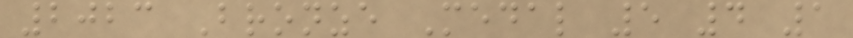2023 Bronze Medal 5 4 1
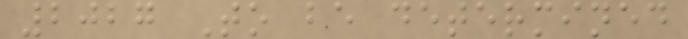2027 To be determined
